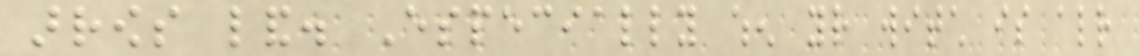arrows land. Especially when your witch is already
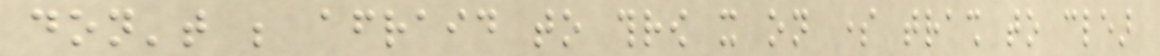don't be afraid to throw it on some trash to clear
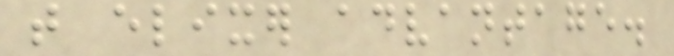that elixer advantage.
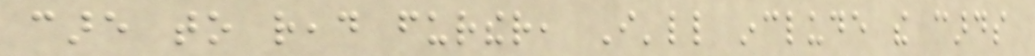care to read further, I'll include the cards
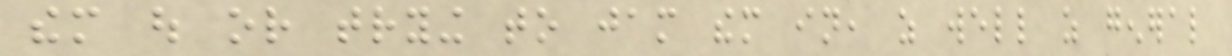them out or trying to jam them in, as well as general
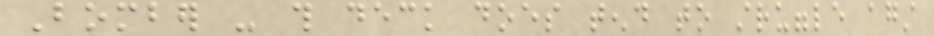Bomber - this deck does tend to struggle against
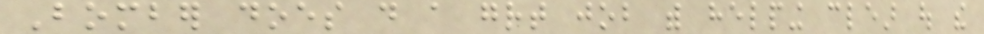Bomber does do a great job with helping clear out the
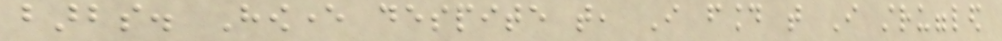barbs. However despite that, I found that I struggled
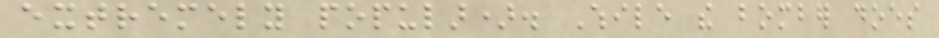extremely popular). While the bomber does
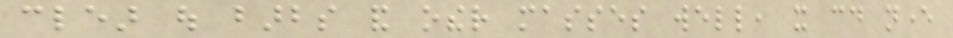clear out barbs and other masses well, it could never
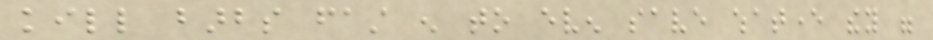kill barbs fast enough to even save whatever they were
